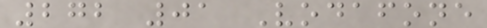272 01 Vodafone
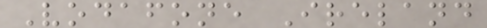Vodafone Ireland
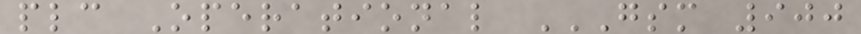plc Operational GSM 900
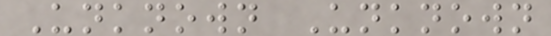Unknown Unknown
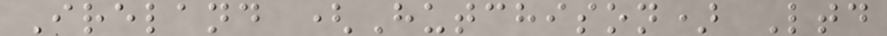Ireland (Hutchison) Ltd
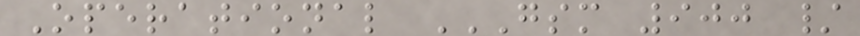Operational GSM 900 /
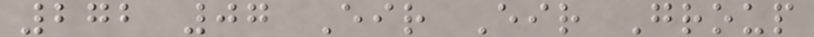272 07 Eir Eir Group
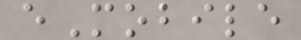eMobile
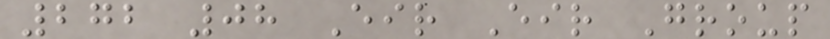272 08 Eir Eir Group
